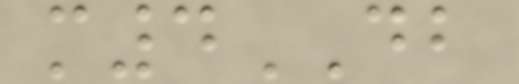m4DB
